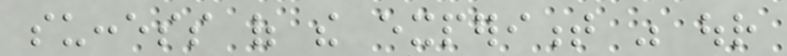success of the experiment was our
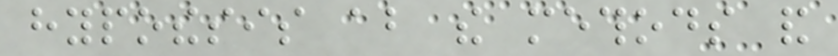hypothesis about the methods and
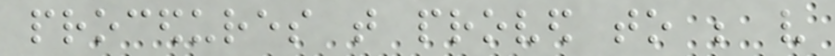procedures that proved to be very
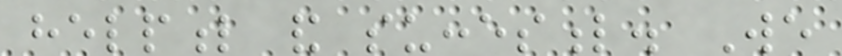helpful and succesful. We
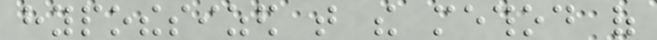hypothesized that the method of
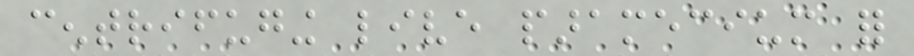centrifuging live paramecium for
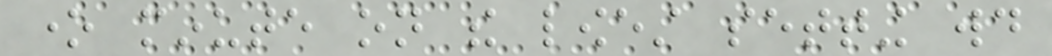one minute on the lowest setting would
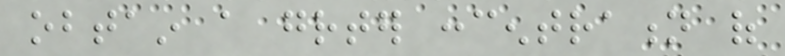obtain a greater concentration of
